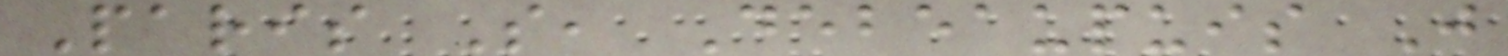Paris S, Debeaupuis J
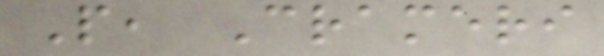P, Crameri
